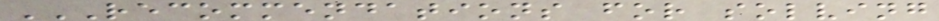RECOMMENDATIONS FOR SOLVING
